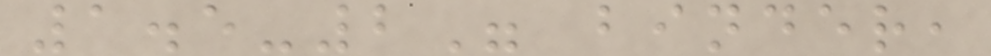1.5-2" binder,
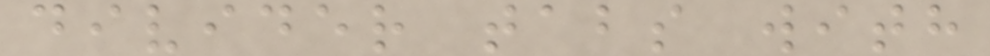divider tabs with
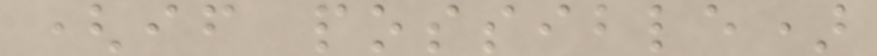(if possible)
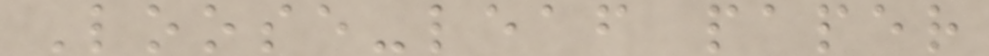Loose-leaf paper
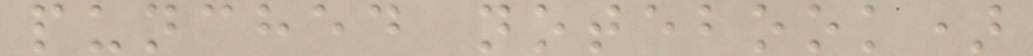punched notebook)
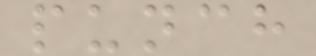punch
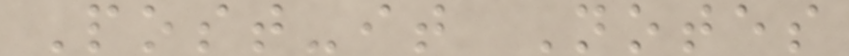Post-it Notes
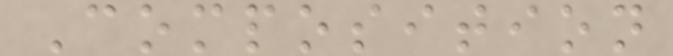Composition
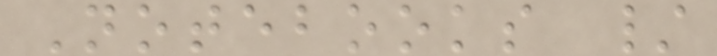Notebooks /
